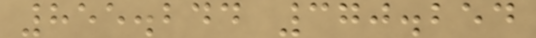855.244 370.254
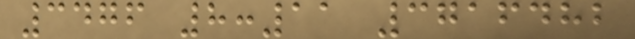3476 8:11 3716482
